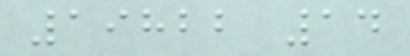19822 14
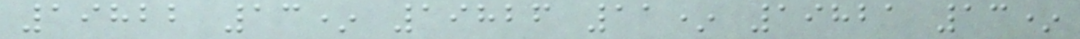19822 13* 19826 11* 19821 13*
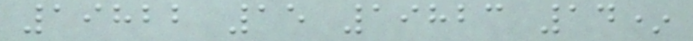19822 15 19823 14*
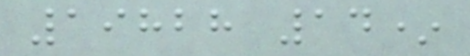19828 14*
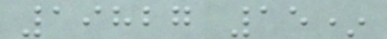19827 15*
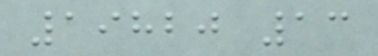19820 13
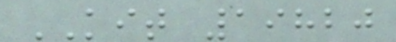KIT 19820
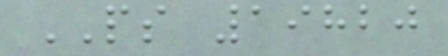PS 19820
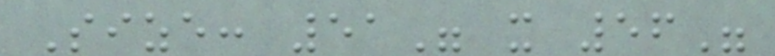Size: 51" x 56"
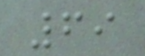69
